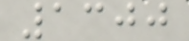1300
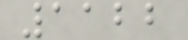1122
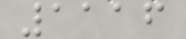1116
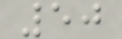50
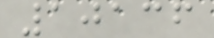10136
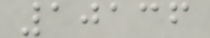10136
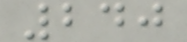240
